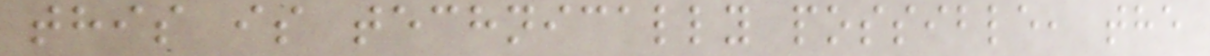this is technically possible, the
